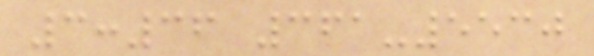3:36 361-5530
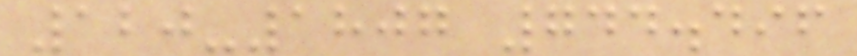120-1807 744.496
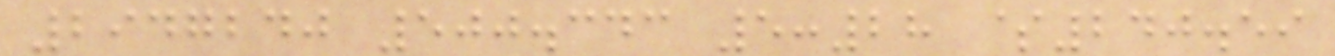2947240 500.343 5:28 $240.59
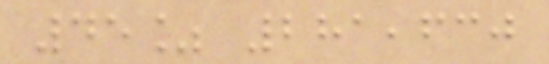45% 281,630
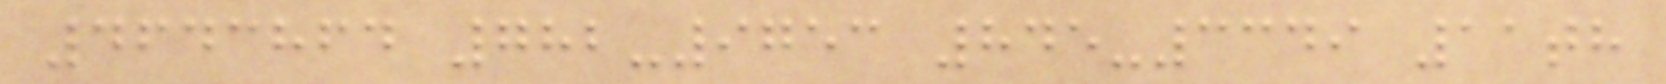4643864 782-9753 845-3349 11th
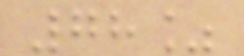78%
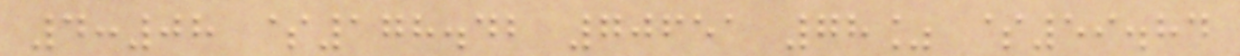4:08 $178.42 70651 78% $59.84
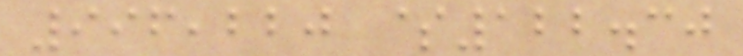996,220 $122.30
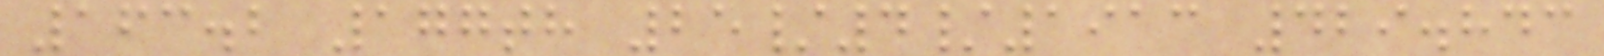163.2 177th 25/4/1913 429.843
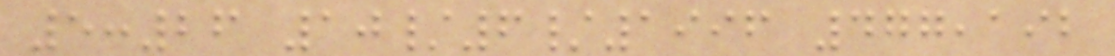5:26 10/6/1996 477,192
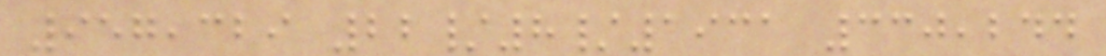957,329 22/8/1931 330,244
